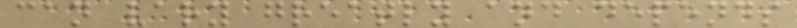can vary greatly and depends
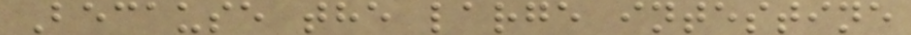Because the large intestine
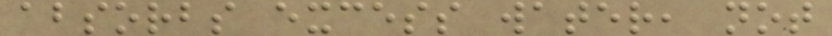absorbs excess water, not
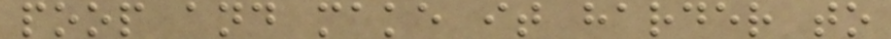poop and make it harder to
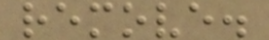remove.
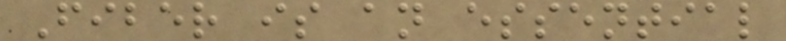Fiber is an essential
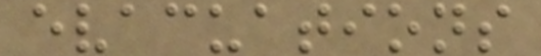evacuations
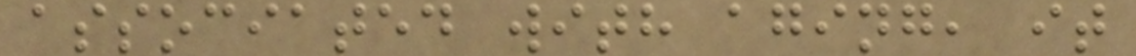associated with aging, it
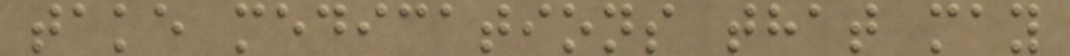take medications that may
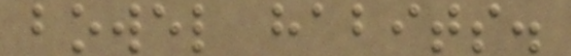bowel habits.
